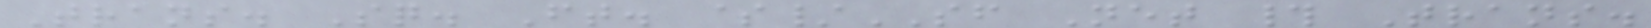Trans. Sq. Ft. $/SF Net # Trans.
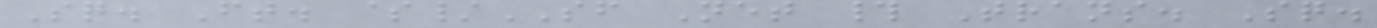Sq. Ft. $/SF Net # Trans. Sq.
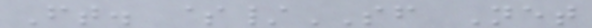Ft. $/SF Net
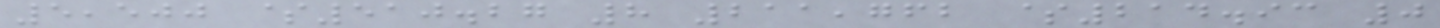5,500 $510.27 8 211,762 $214.93 0
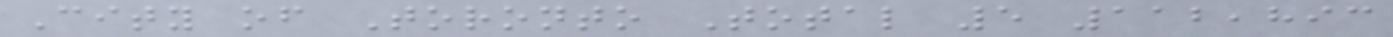City of Toronto Total 5 112,893
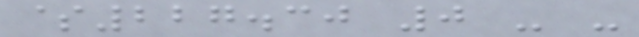$227.30 0 - -
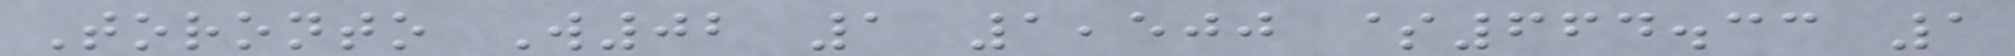Toronto W02 1 1,500 $664.33 1
